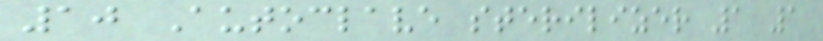10 Autoclave sterilizer 1 1
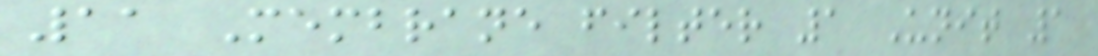11 Membrane filter 1 Unit 1
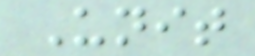Unit
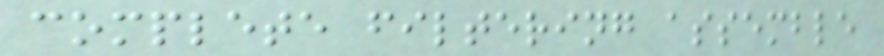complete filtering assemble
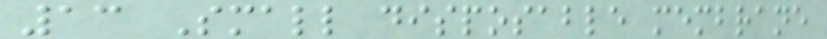13 Small disposable membrane
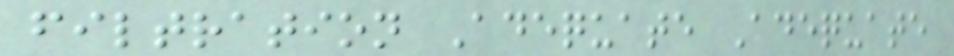filtration Adequate Adequate
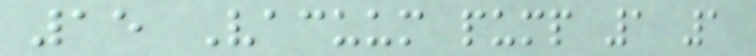15 Vacuum pump 1 1
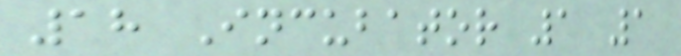18 Incubator 1 1
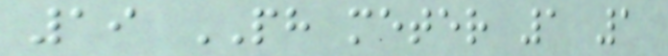19 PH meter 1 1
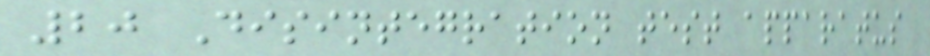20 Disintegration test apparatus
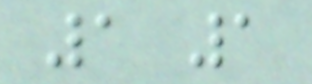1 1
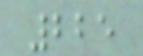225
